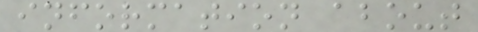information about
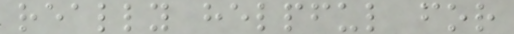really helpful for
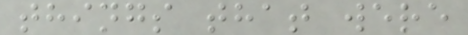things that were
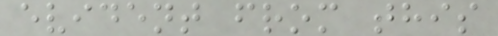evident from this
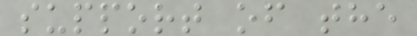support of the
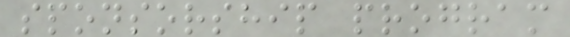sponsorship program
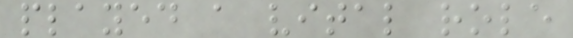played a vital role
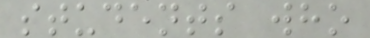students who
